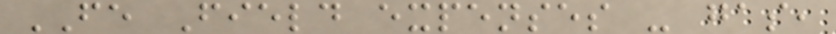FE Field expenses - gas,
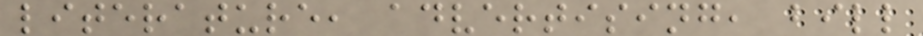literature, advertising, bill
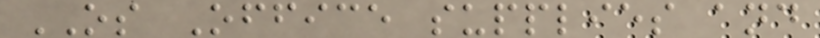OS Office supplies and
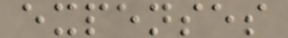expenses
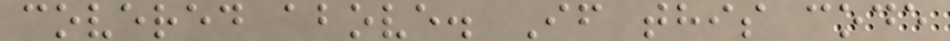covered above. If this code
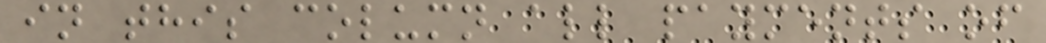in this column all payments of
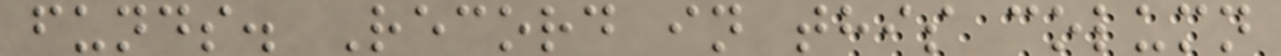funds. Record in this column
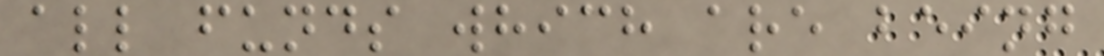all funds which are being
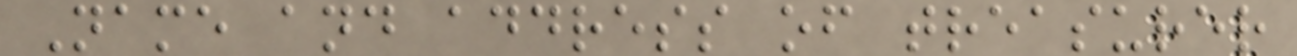Name and address of treasurer
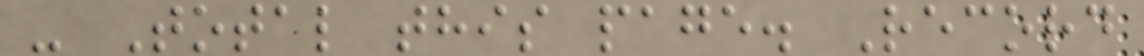- Total this page. Record
